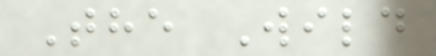The Wild
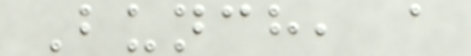Bunch, a
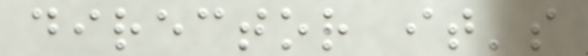director it's
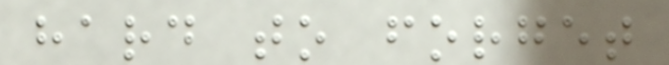hard to forget
